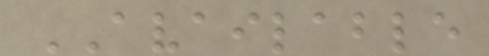AVAILABLE
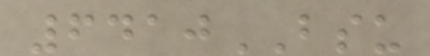6410BSU
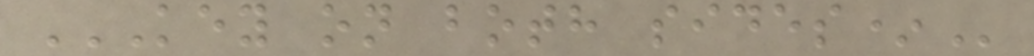KEY ON BOTH SIDES*
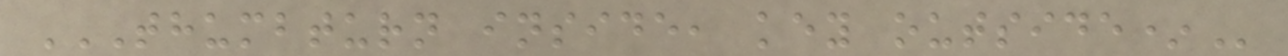THUMBTURN INSIDE, KEY OUTSIDE*
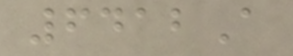6412A
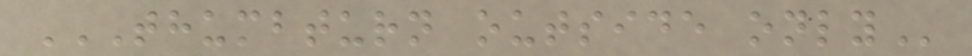THUMBTURN OUTSIDE ONLY
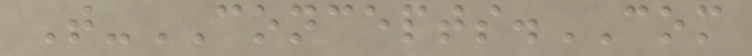T-CONCEPTS.COM
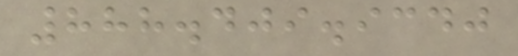888.409.9340
